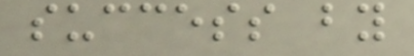success by
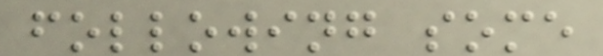following some
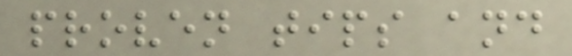proven tips and
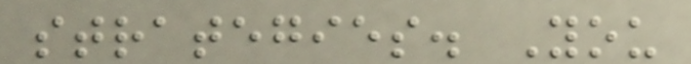strategies. You
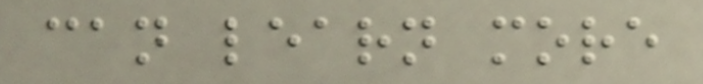can learn more
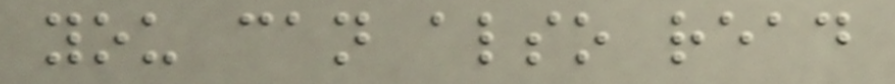you can also read
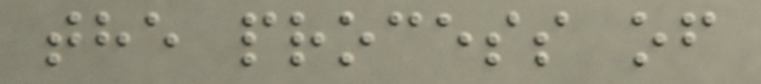the process of
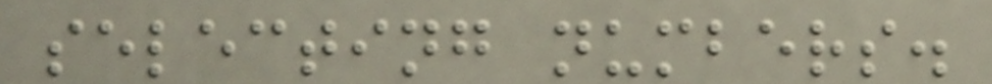selecting numbers.
